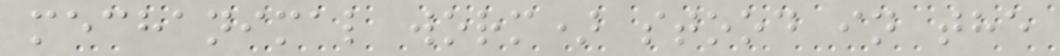mechanimal worm) stood in the
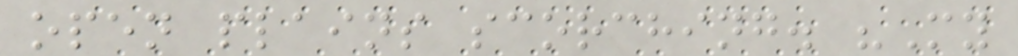open plains scorching. "My
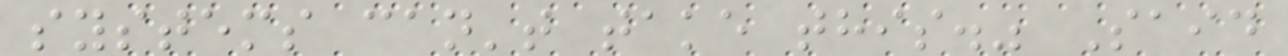systems can't take this." Said
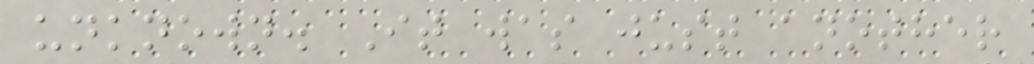unknown. It was just another
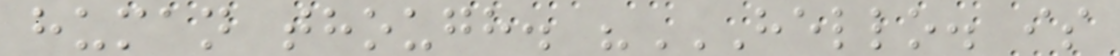human though. "HELLO. IS
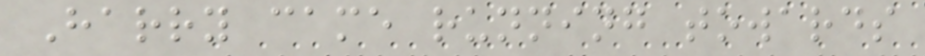Harry came running towards
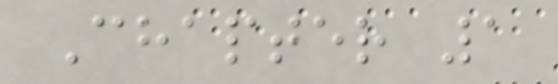Chapter 1
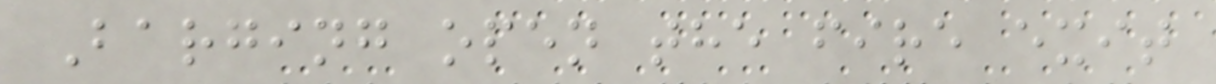Barging open the fire exit
